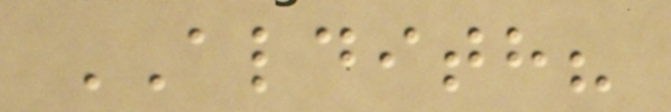ALDITH?
